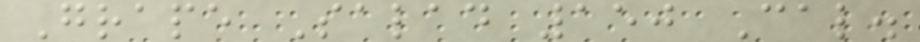Grape Salad 150 Cal.
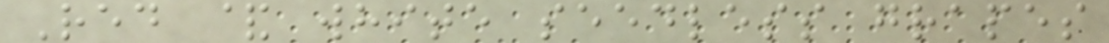Red & white seedless grapes
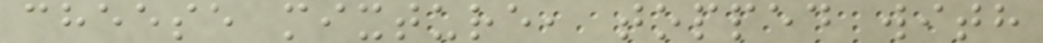cheese mixture, topped with
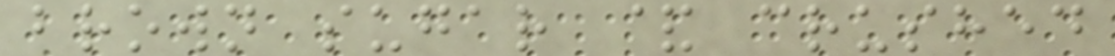brown sugar & crushed
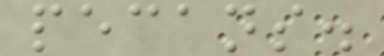pecans.
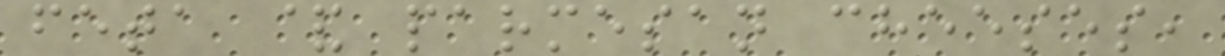feta & parmesan cheeses,
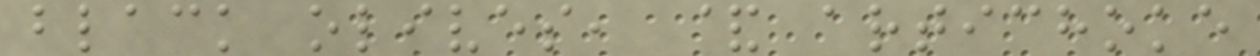black olives, & artichoke
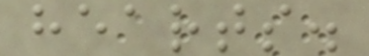hearts.
